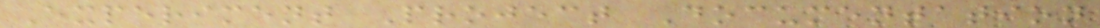Experiment Project Documentation
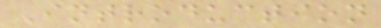Introduction
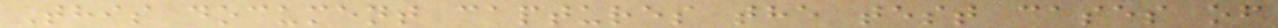This document captures the test cases of
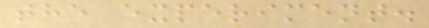the experiment.
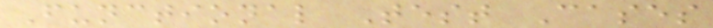Functional Test Cases
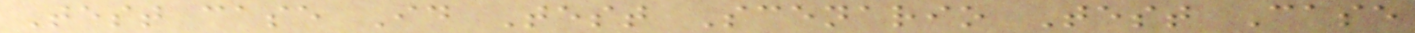Test case Id Test Scenario Test Case
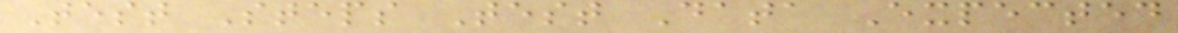Test Steps Test Data Expected
